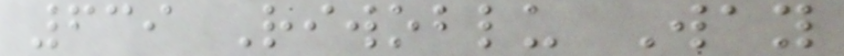639 Riwoblu Way
